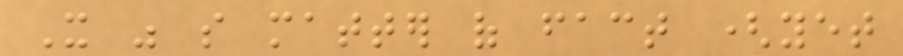It was so matter of fact (yet
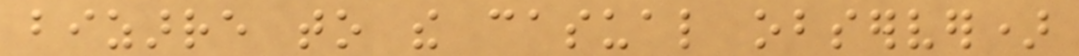bizarre to the casual observer)
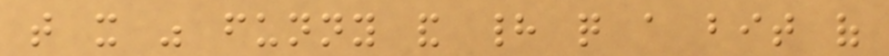that it was funny and had quite a bit of
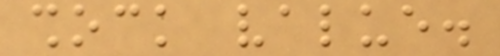shock value.
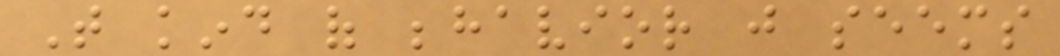That kind of behavior just seems
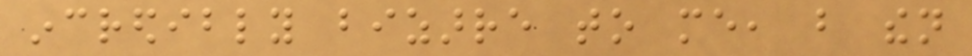incredibly bizarre to me, but then
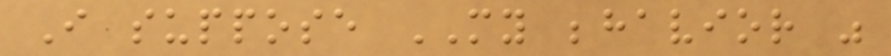I suppose MY behavior was
